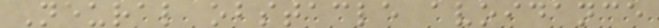Neural obstacle avoidance
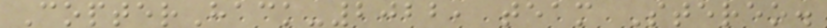CopterHack-2022, team Stereo.
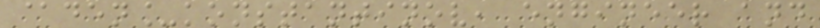@den_konstantinov, engineer and
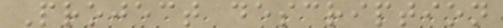Project description
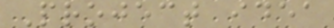Project idea
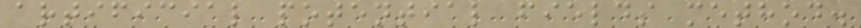artificial potential fields method.
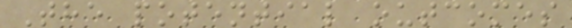The potential outcomes
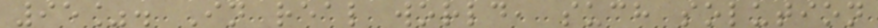95%. In real world, such solution
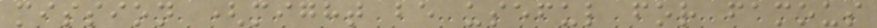mission (might be useful for famous
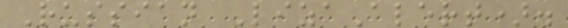Russian LizaAlert).
